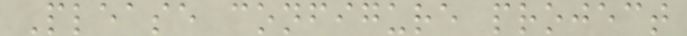Please configure project
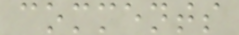comments
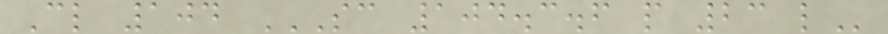Cl 104 SC 104.3.6 P 23 L
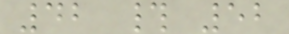42 # 52
